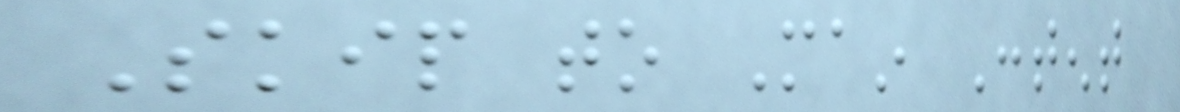Skip to Main Content
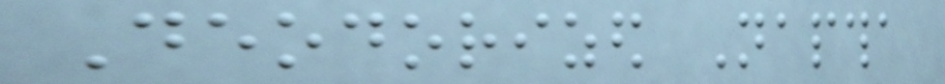Deodorized Naptha
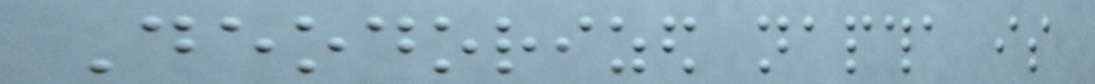Deodorized naptha is
